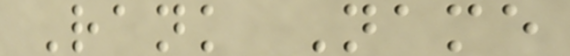Rank Name
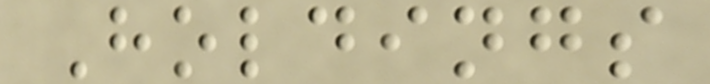Holdings
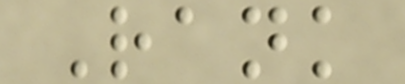Rank
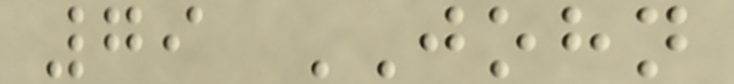79 JOHN
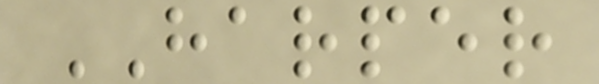HARPER
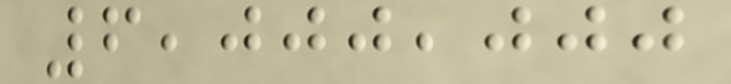6,000,000
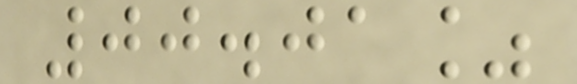00.01%
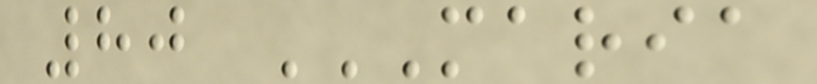80 MARIA
